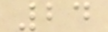24
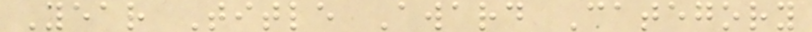Year Title Award Category
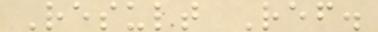Result Ref.
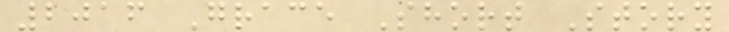2016 Grace Short Story
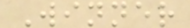Winner
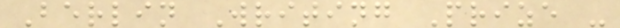Berlin Writing Prize -
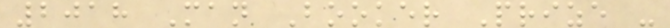2018 Man Booker Prize -
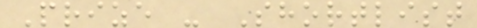Prize - Shortlist
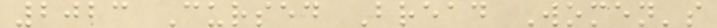2023 Cursed Bread Women's
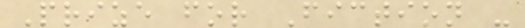Prize for Fiction -
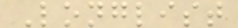Longlist
